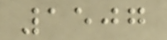1507
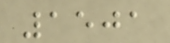1501
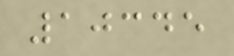10345
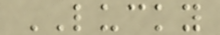LUCKY
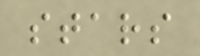stars
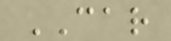CAR
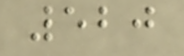520
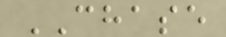CHASE
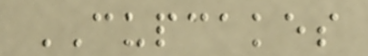CUPCAKES
